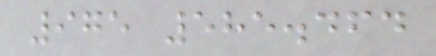975 585.464
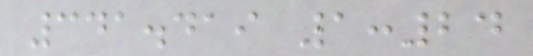341.419 1:24
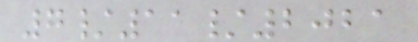7/11/2021
